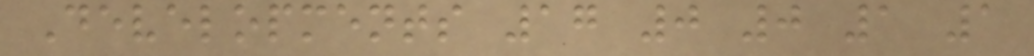Developments 17 0 0 1 1
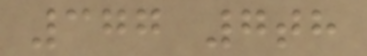377 7th
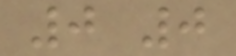0 0
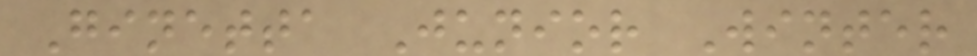Ginetta Junior Winter
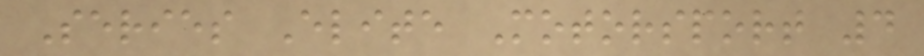Series Elite Motorsport 4
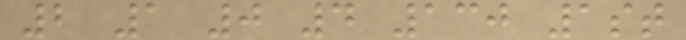2 1 0 4 130 1st
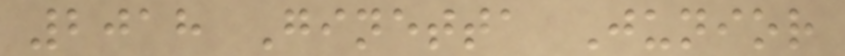2018 Ginetta Junior
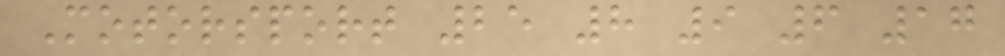Motorsport 25 8 9 6 17
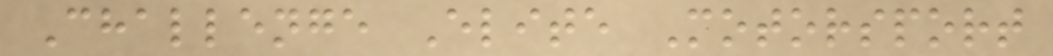Challenge Elite Motorsport
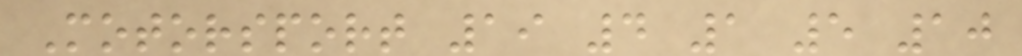Motorsport 19 4 1 5 10
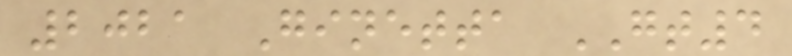2021 Ginetta GT4
